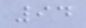94
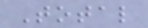Total
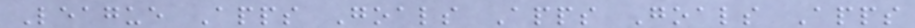League Apps Goals Apps Goals Apps
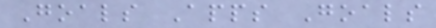Goals Apps Goals
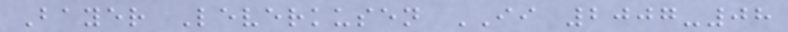Bayer Leverkusen II 2007-08
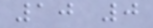10 0
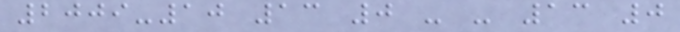2009-10 13 0 - - 13 0
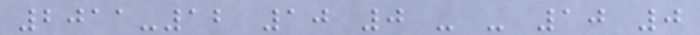2011-12 10 0 - - 10 0
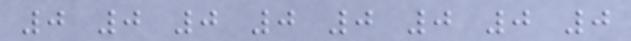0 0 0 0 0 0 0 0
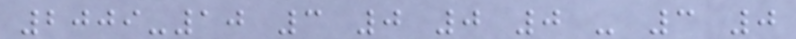2009-10 3 0 0 0 - 3 0
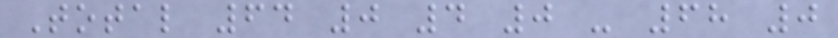Total 64 0 4 0 - 68 0
